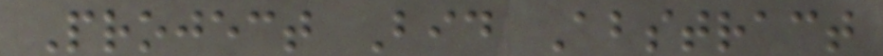Project Bid Abstract
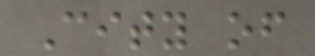City of
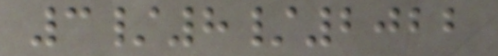3/8/2022
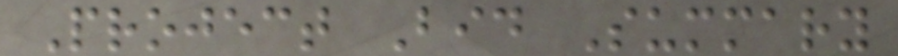Project Bid Summary
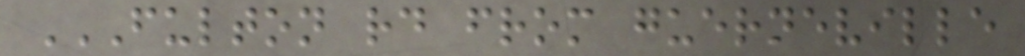FULTON RD FROM GUERNEVILLE
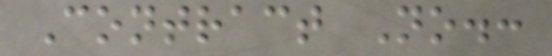Contract No.:
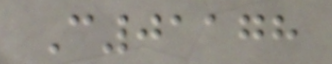C01178
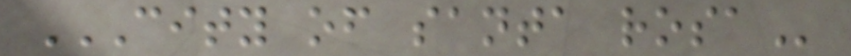CITY OF SANTA ROSA
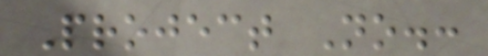Project No.:
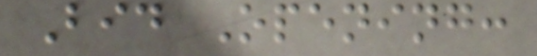Bid Opening:
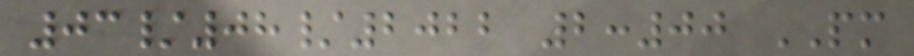03/08/2022 2:00 PM
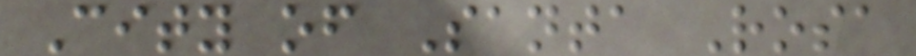City of Santa Rosa
